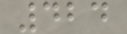424
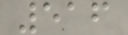516
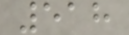518
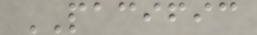PACIFIC
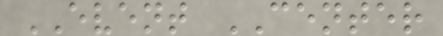EVENT CENTER
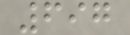697
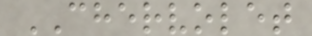CHERVOLET
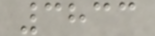3833
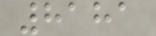8181
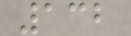132
